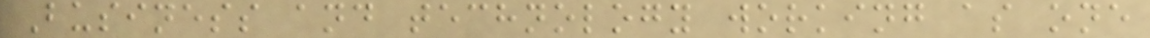Business and technology working as one
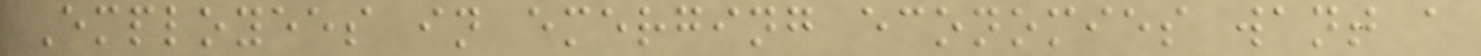Employees in emerging economies want a
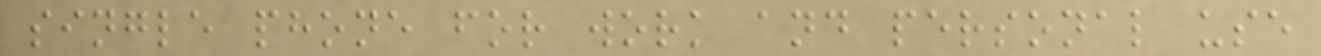single phone for work and personal use
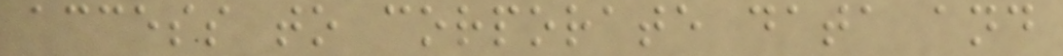access to corporate data and
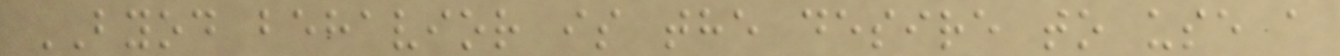BYOD behavior is the desire to use a
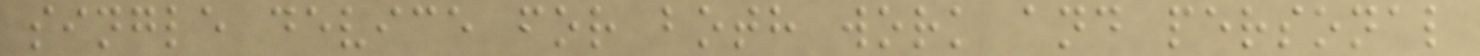single device for both work and personal
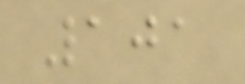101
